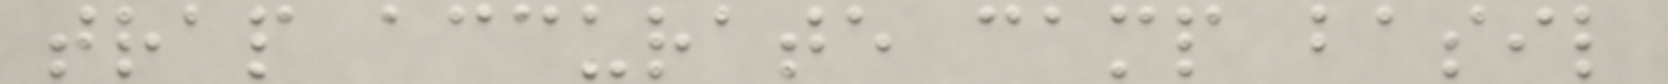trap accurate camp basil
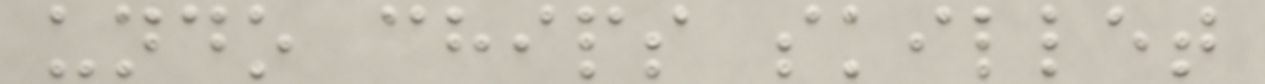undo chips skillet
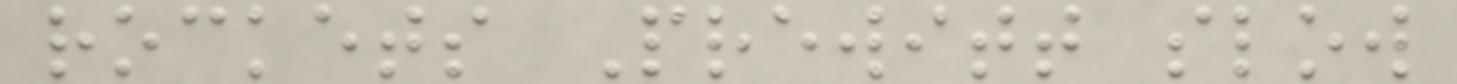rockets Prewitt slow
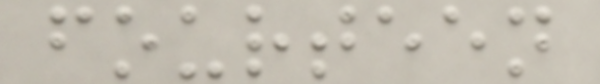fourteen
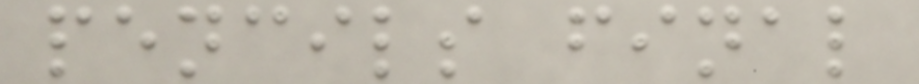pencils final
